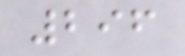296
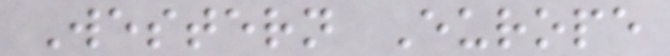Western Europe
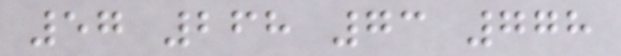57 268 73 778
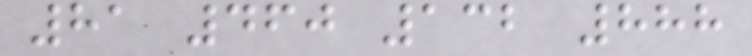81 460 132 888
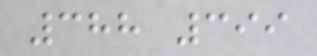388 399
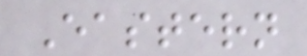Eastern
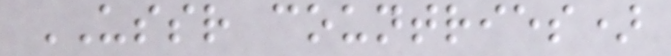USSR countries)
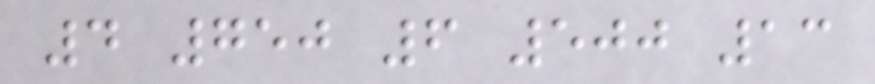4 750 6 500 13
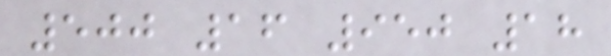500 16 950 18
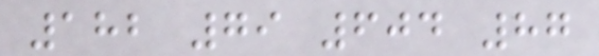182 79 604 87
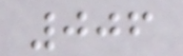006
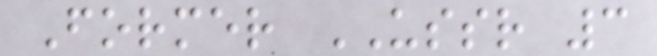Former USSR 3
